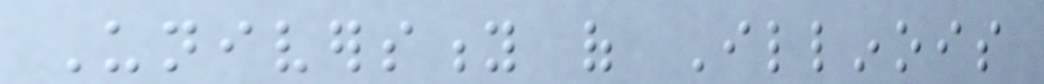University of Illinois
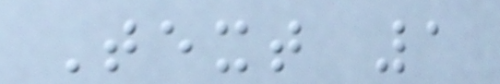Text 1
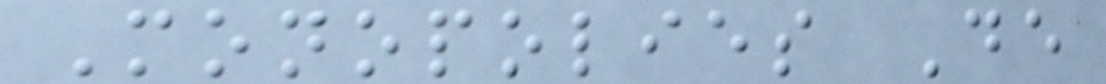Monopolies De
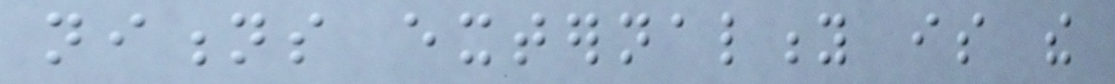nitions externality is the
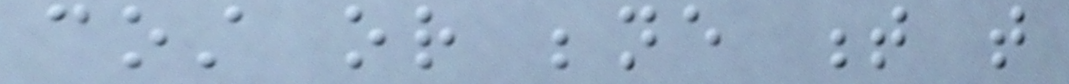cost or bene t that
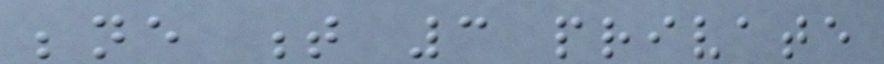bene t 3 private
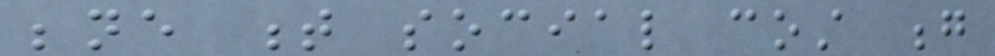bene t social cost g
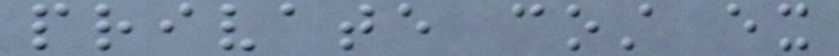private cost ex
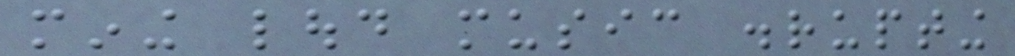mining loud music disrupting
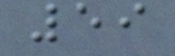59
